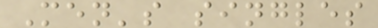Men's singles
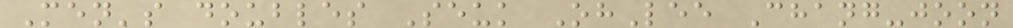Men's doubles Seuk OhLee Chang-joon
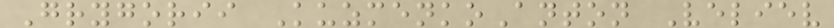Grygorii KuzmenkoAnton Veliev
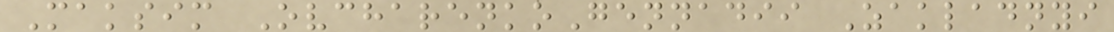Maksim OvcharenkoGennadii Zakladnyi
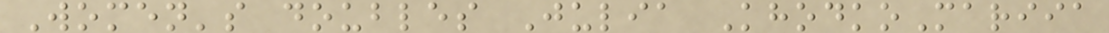Women's doubles Julia KhodkoMariia
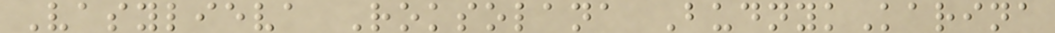Vasylieva Roksolana BudnykKarina
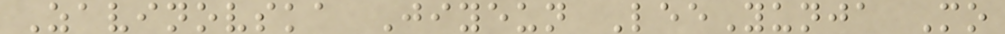Zavinovska Jiyeun LeeYunja Mo
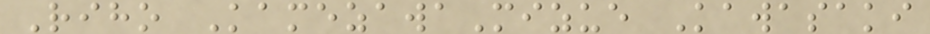Riho KamezawaMizue Kawasaki
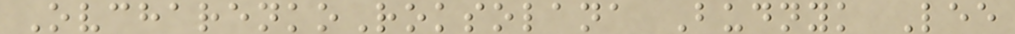OvcharenkoRoksolana Budnyk Lee
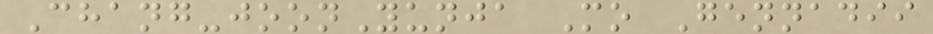Chang-joonYunja Mo Gennadii
